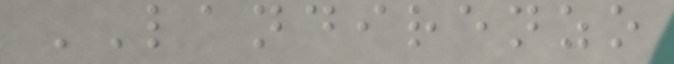LANDIRENZO
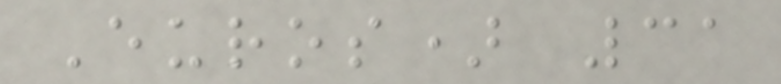Euros) 31
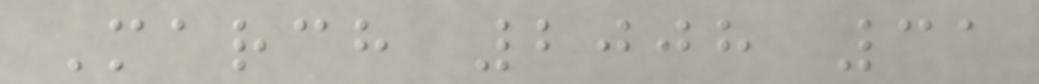March 2008 31
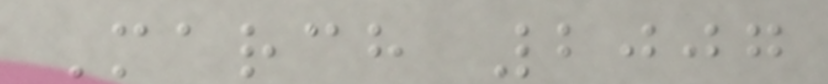March 2007
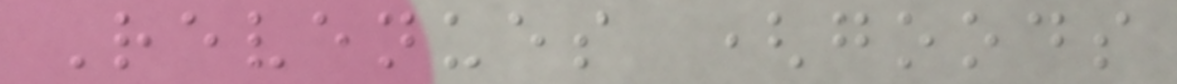Revenues (goods
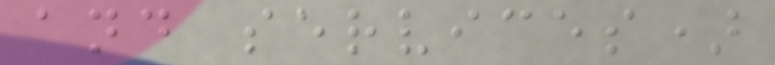and services)
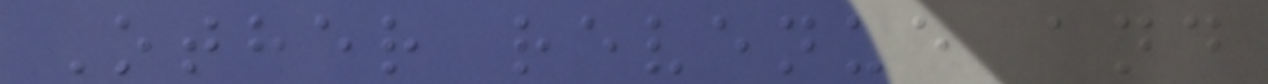Other revenue and
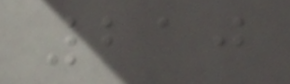210
